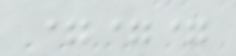===
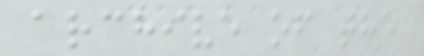archive of the
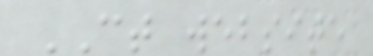CT website
